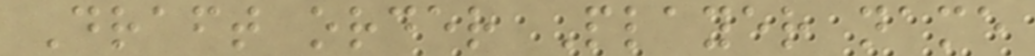Draft order Player name
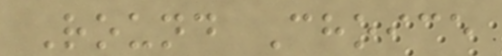Round Choice
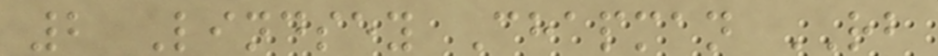2 Lindsey Chapman RB
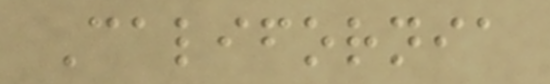California
